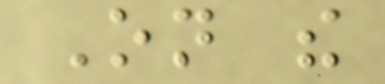On the
